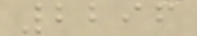2296
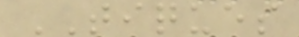TIQUES
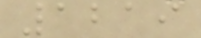1219
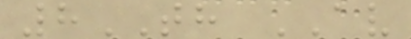8TH AV
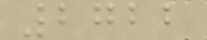2722
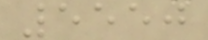5550
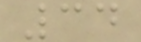34
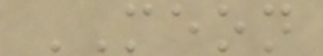MEON
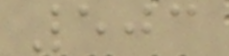503
